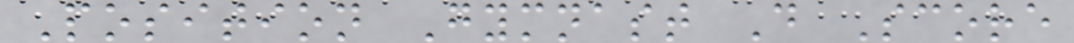Position Gymnast D Score
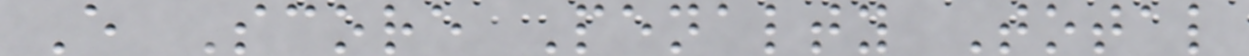E Score Penalty Total
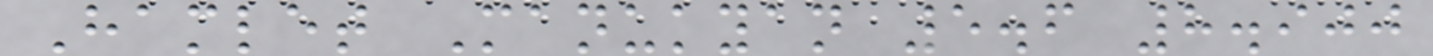Hamlet Manukyan 5.6 8.900
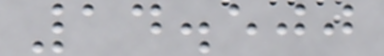14.500
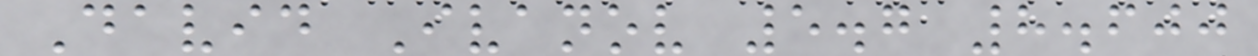David Ivanov 5.7 8.600
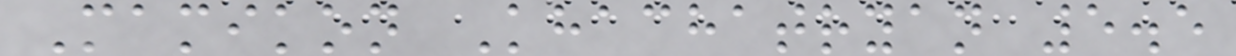Mamikon Khachatryan 5.5
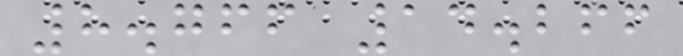8.766 14.266
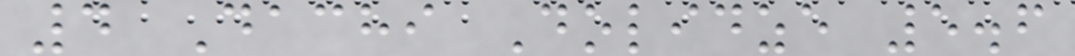4 Dachi Dolidze 5.6
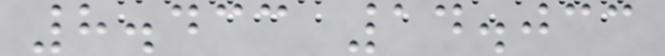8.433 14.033
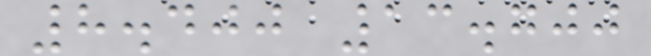8.400 13.700
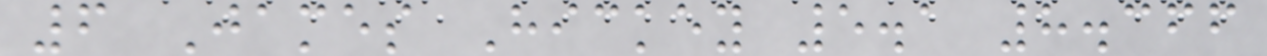6 James Hickey 5.1 8.366
